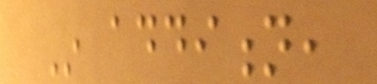In addition,
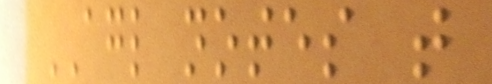AGL notes that
